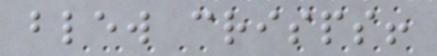blew crisps!
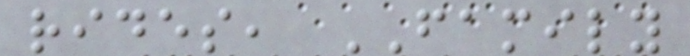rides, FAMILY
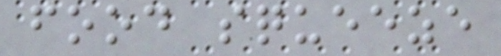food squeeze
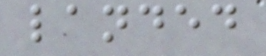landed
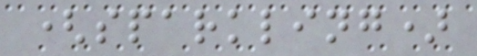(sparkling)
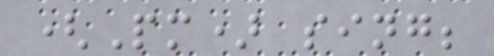(Pm) sing;
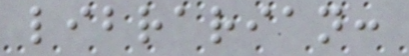librarian:
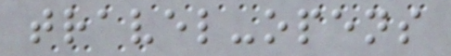travel-opens
